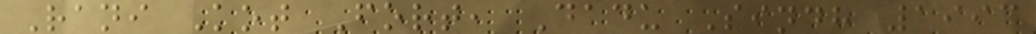Rani Kot Fort, Dadu Sindh 1993
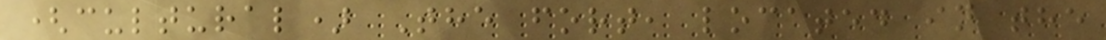(cultural) The fort, located in the
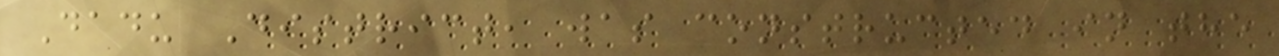Dadu District, was constructed in the
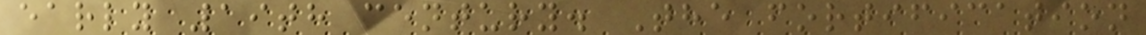early 19th century. The fortification
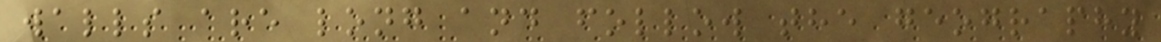walls are long and follow the geography
